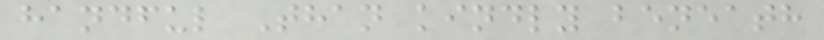handful Than kindly beneath
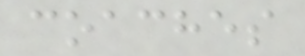coaches
